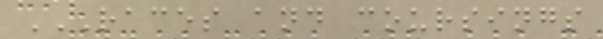RACES AND COURSINGS
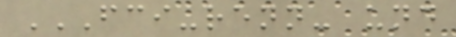FCI-RENN- UND
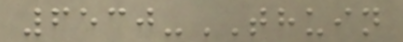6530-THUIN
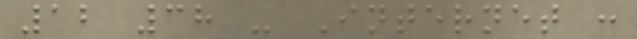12 38 - Internet :
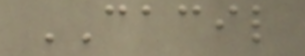CACIL
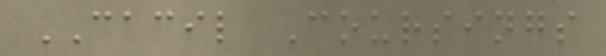CACIL Coursings
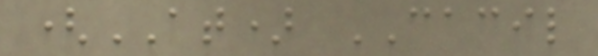(AT) CACIL
